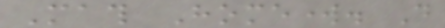Math Homework. Do
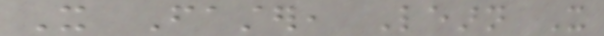It Faster, Learn It
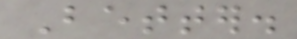Better.
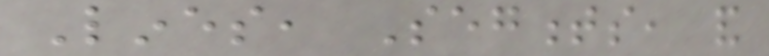Lines, Segments, and
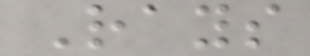Rays
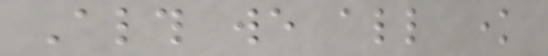Although we all know
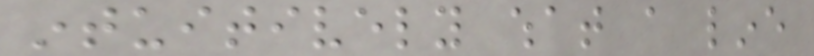intuitively what a line
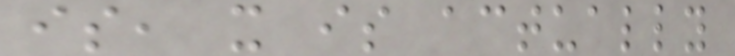is, it is actually
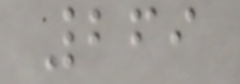269
